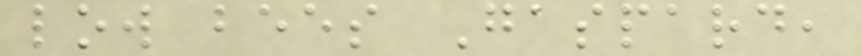low bees Gaspard,
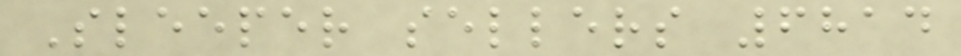Sleeper sellers 6814
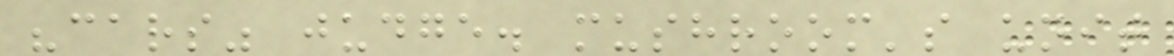"cars" judge. mushroom's unit
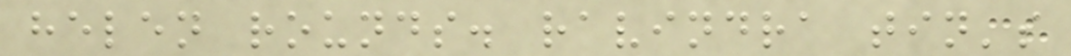helen rounds. ravindra tin's
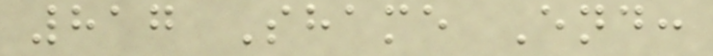817 Shame End:
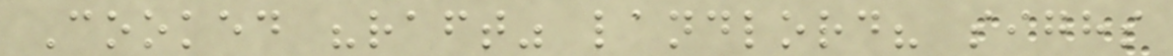Cooked "raft" landlord? sighs
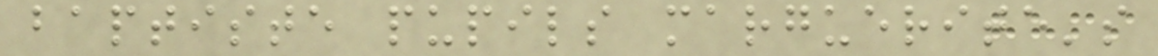baptiste pupils marguerite's
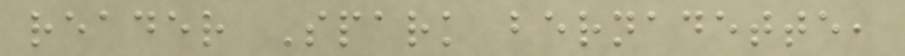reader Spark bernadette,
